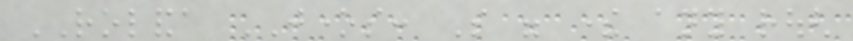ROLANDA JONES: So were there any rough
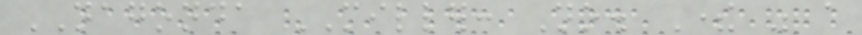NAGONDA MILLER: No. There was a
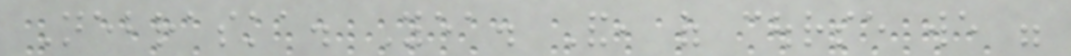Nebraska. Yea. And, of course we were
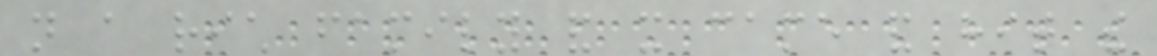not a rich family and it came and hit the
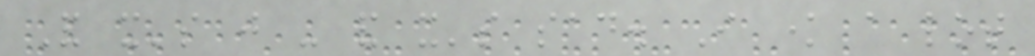And it's just - and it's sad. I know a lot
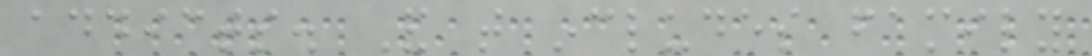addicts. And that includes family
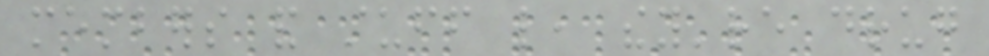members and stuff like, they're drug
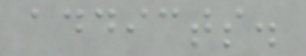addicts.
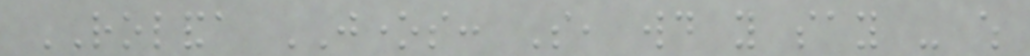ROLANDA JONES: So, would you say - which
